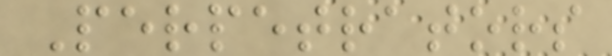Perpetrators
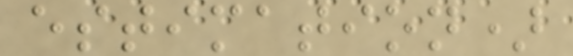estimation)
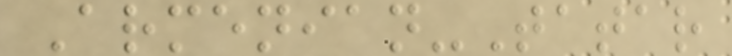Armenian-Tatar
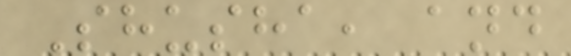Shusha, and
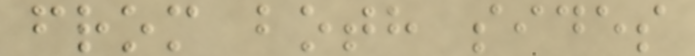from both sides
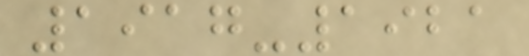1917-1921
